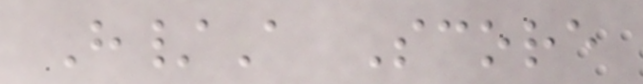H/A Score
